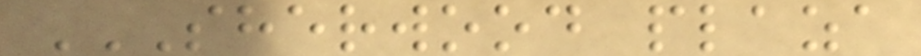SHERWOOD PLAZA
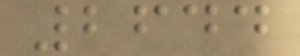2644
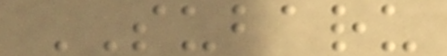SUBARU
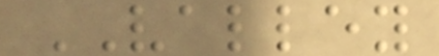VALLEY
